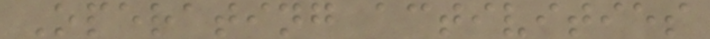Operating activities
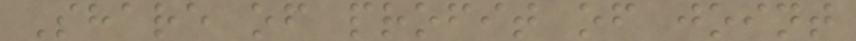Share of profit of joint
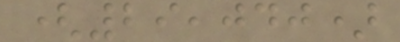(29,040)
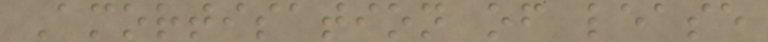Amortisation of lease
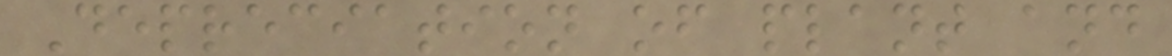Depreciation of plant and
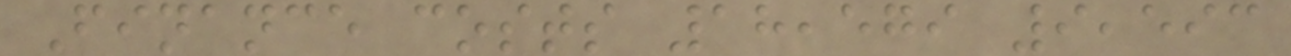Finance costs 18,579 9,593
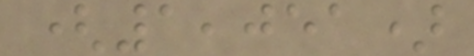(1,051)
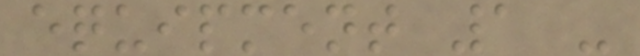equipment 1 -
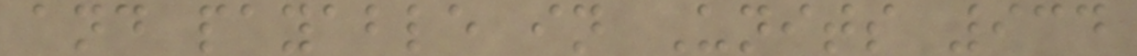and payable in Units 934
